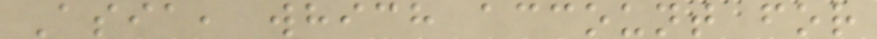Asia, which account for
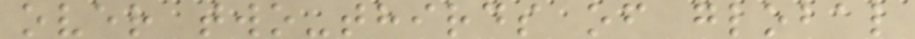over two-thirds of global
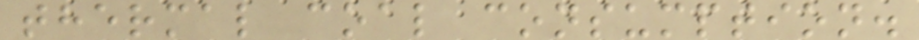thermal coal consumption.
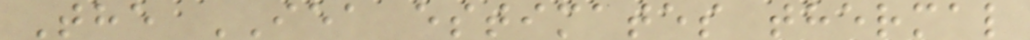The IEA estimates thermal
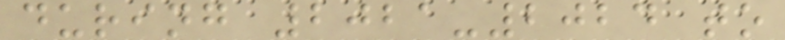during 2021-2024 to
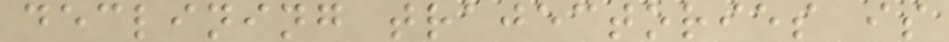declining trajectories is
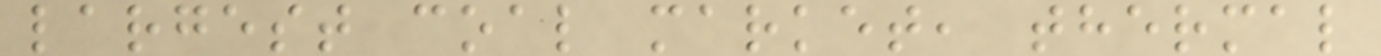largest coal market, thermal
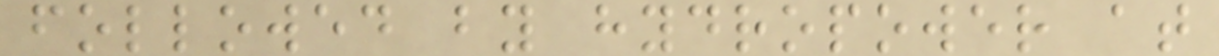followed by hydropower at
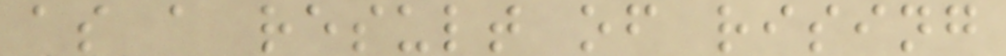as a result of rising
